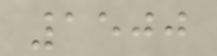1500
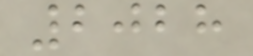2028
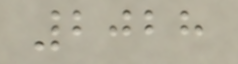2028
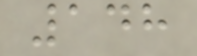148
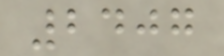2407
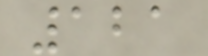121
